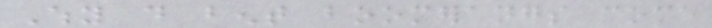Why do bent boomerangs come
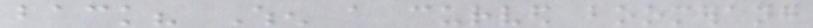back? When a curved boomerang
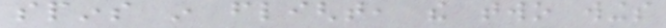spins in flight, the two wings
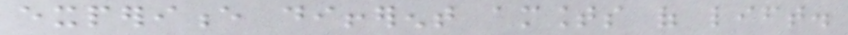experience different amounts of lift.
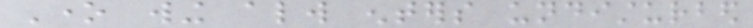One wing always enters undisturbed
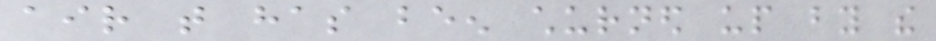air that has been churned up by the
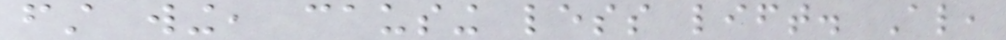first wing, causing less lift. Also,
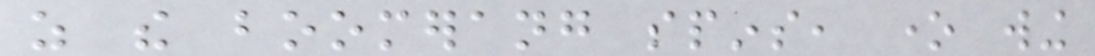as the boomerang spins, one wing
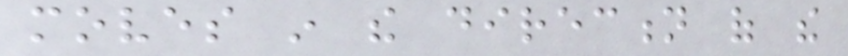moves in the direction of the
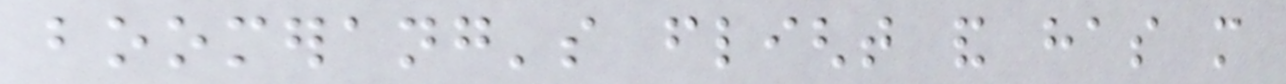boomerang's flight and has more
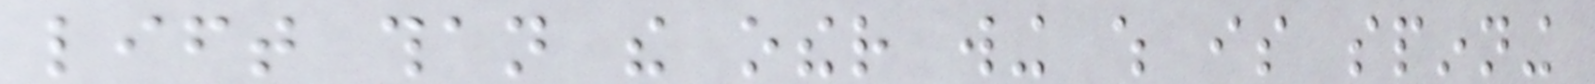lift than the other wing which is spinning
